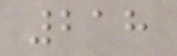218
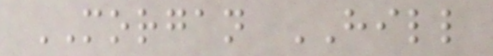MORGAN HILL
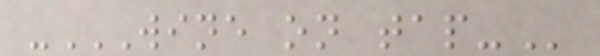-WINE ON TAP-
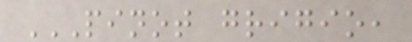PINOT GRIGIO,
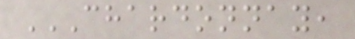CHARDONNAY,
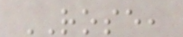ROSE,
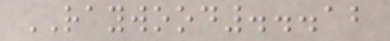RAYWOOD...12
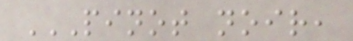PINOT NOIR,
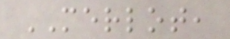MERLOT,
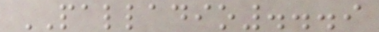PALLADIO...9
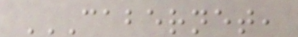CABERNET,
